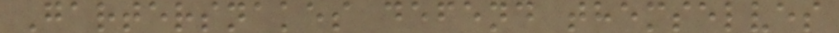Gartersnakes defend themselves
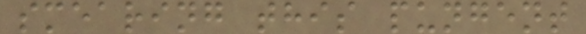smearing this pungent
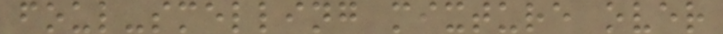foul-smelling mixture over
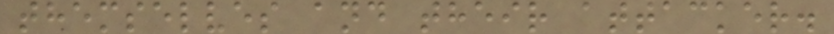themselves and their attacker.
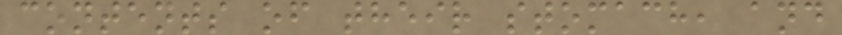contents of their stomach, and
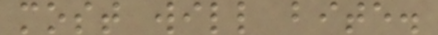most will bite.
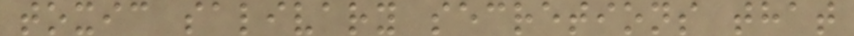toxic salivary secretions that
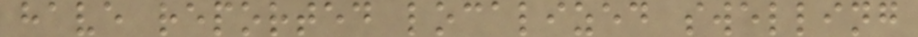have reported localized swelling
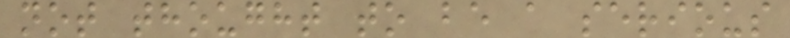not thought to be a serious
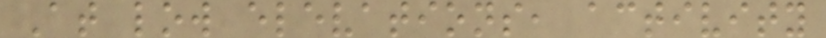At low elevations, activity
